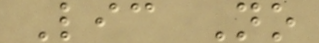Lic No
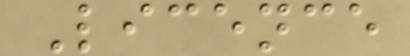Licence
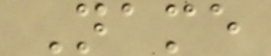Name
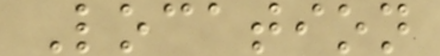Location
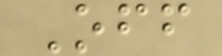Off
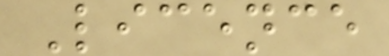Licence
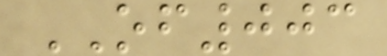OF003
